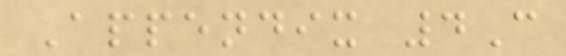Appendix 4C
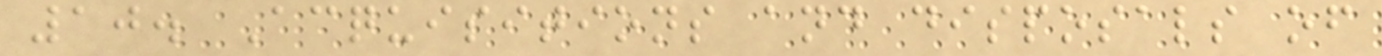10. Acquisitions and disposals of
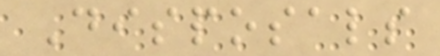Disposals
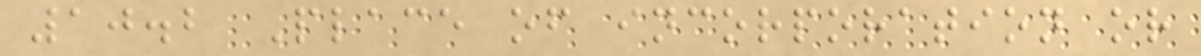10.2 Place of incorporation or
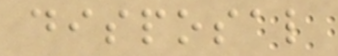disposal
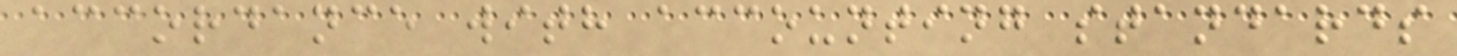accordance with accounting standards
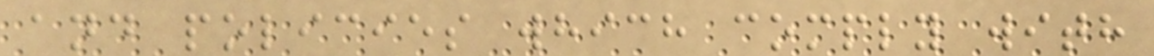and policies which comply with
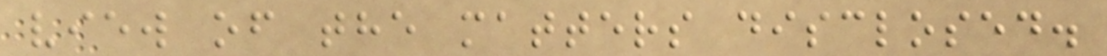view of the matters disclosed.
